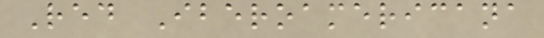Red Iberoamericana
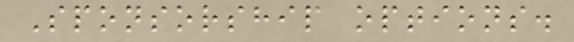Sponsorship options.
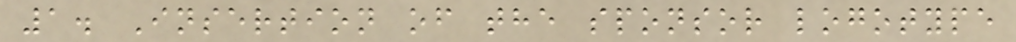1. Insertion of the sponsor logotype
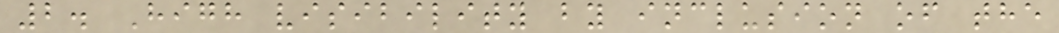2. High visibility by inclusion of the
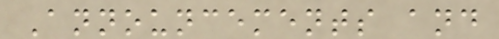Announcements and
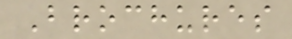Brochures
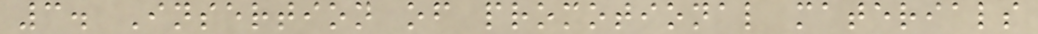3. Insertion of promotional materials
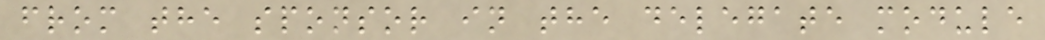from the sponsor in the delegate module
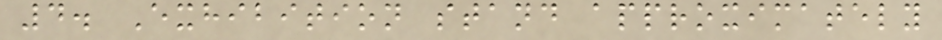4. Exhibition stand approximately
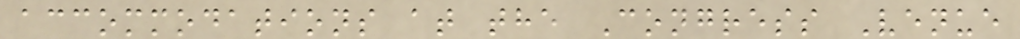accommodations at the Congress Venue
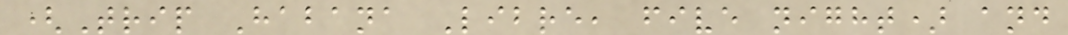(Trip Habana Libre, five night) and
